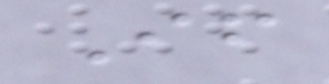If
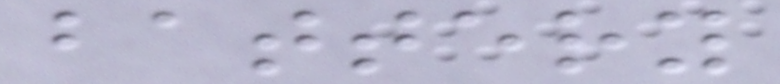battery
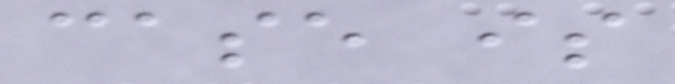case is
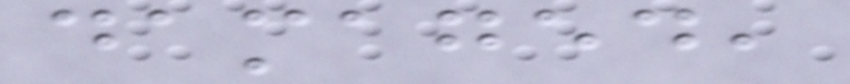damaged,
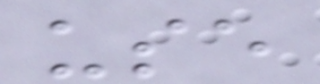use
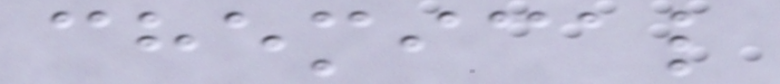chemical
